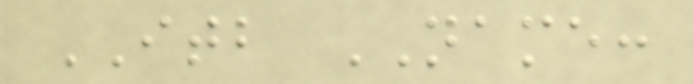ITB NAME:
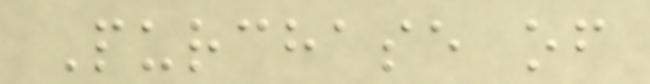Purchase of
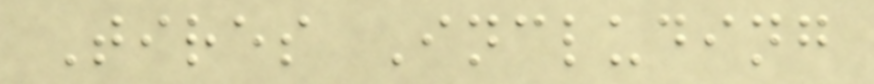Tires Including
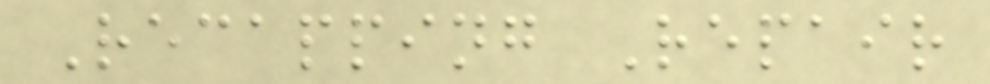Recapping Repair
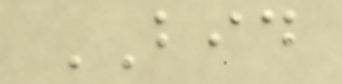BID
